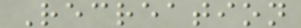Recreation
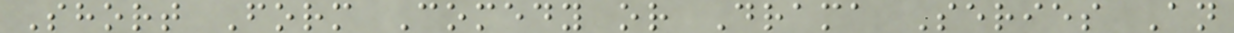Short Form Comedy or Drama Series An
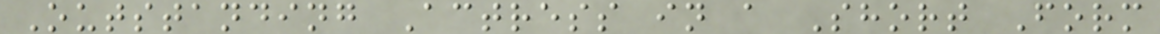Outstanding Actress in a Short Form
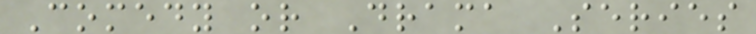Comedy or Drama Series
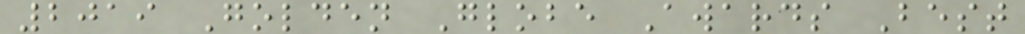2019 Golden Globe Awards Best
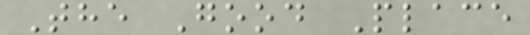The Good Place
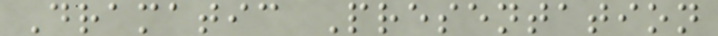Dramatic Presentation
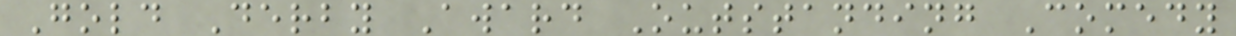Gold Derby Award Outstanding Comedy
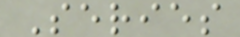Series
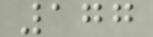177
